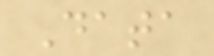Data
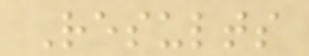Results
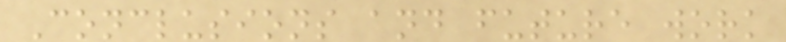Conclusions and future work
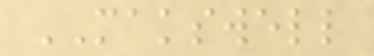MAKSWELL
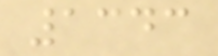1343
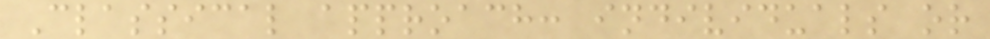Classical approach: individuals or
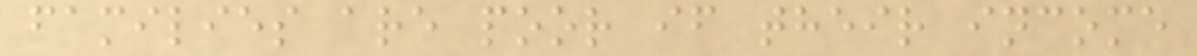families are poor if their income
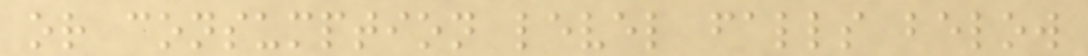or consumption level falls below
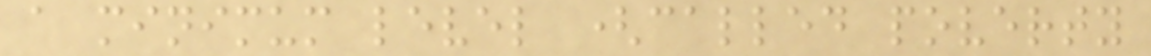a minimum level (called poverty
